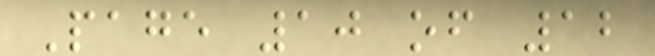Page 10 of 12
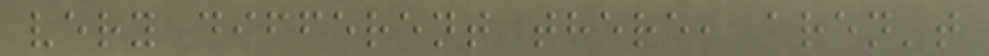very different there, aren't
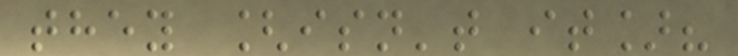they [isn't it]?
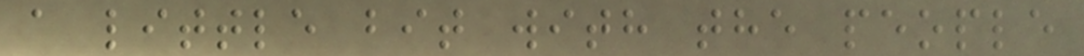a little bit with the people
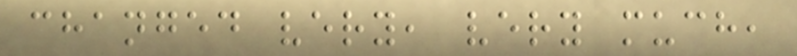changed very, very much,
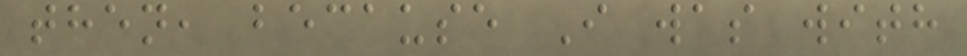then, because I was with
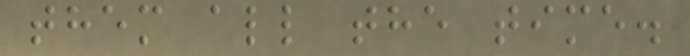them all the time.
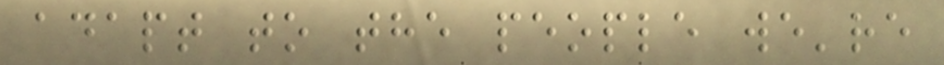adapt to the people we're
